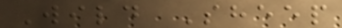Wild Sheep
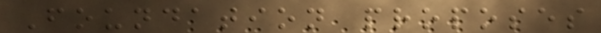Foundation proposes
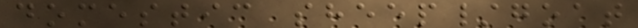domestic sheep/goat
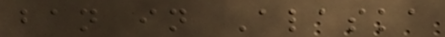ban in Alaska
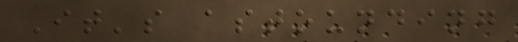It's astounding
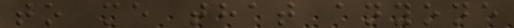to me that anyone
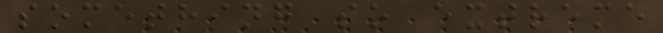something so extreme
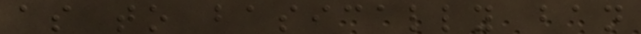as to basically ban
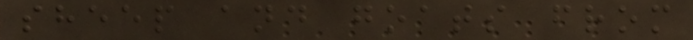sheep and goats from
